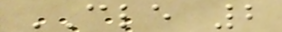CLE 2
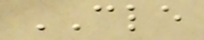CLE
